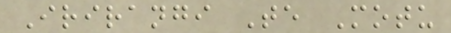Irirangi Te Motu
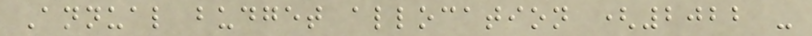Annual budget allocation (2022 -
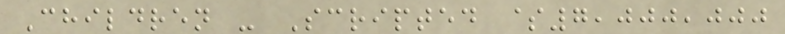Children - Scripted $7,000,000
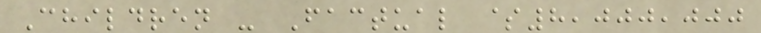Children - Factual $8,000,000
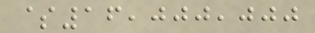$16,000,000
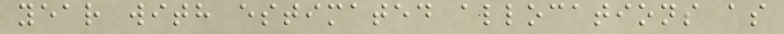year with estimated allocations as
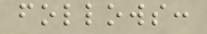follows:
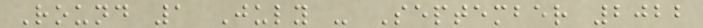Round 1 July - September 2022
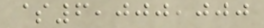$6,000,000
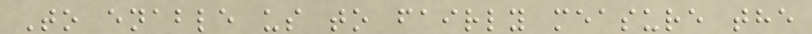To enable us to fairly measure the
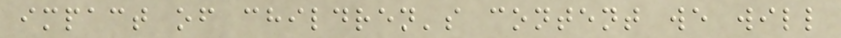impact of children's content we will
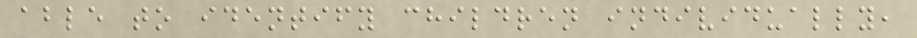able to identify children individually,
